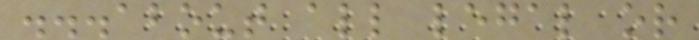...about all legal or
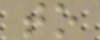to
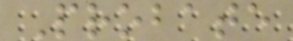Probate
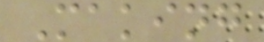Making
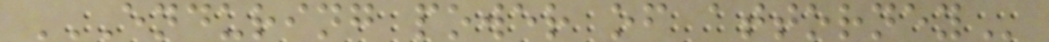ENDURING POWER OF ATTORNEY
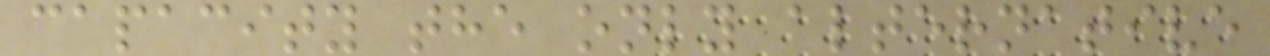capacity the only alternative
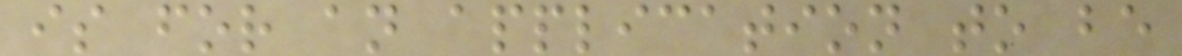is for an application to be
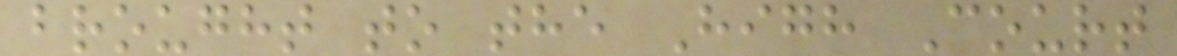brought to the High Court
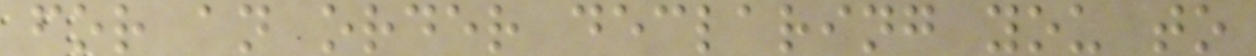for an order declaring you to
